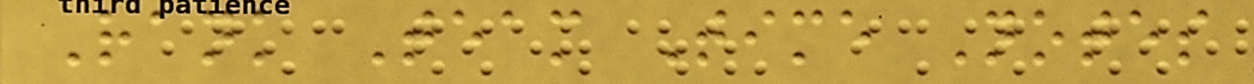Rank Team Time Notes
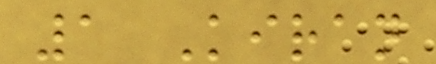1 Kiran
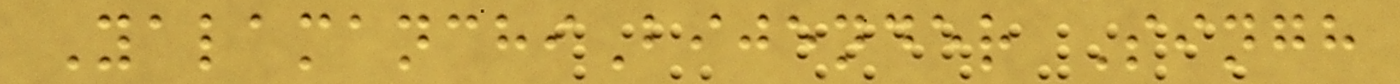YalamanchiBijender Singh
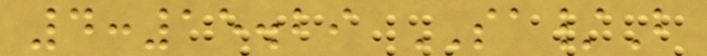4:15.29 SA/B
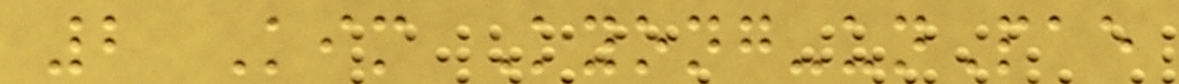2 Kim Kyong-unPae
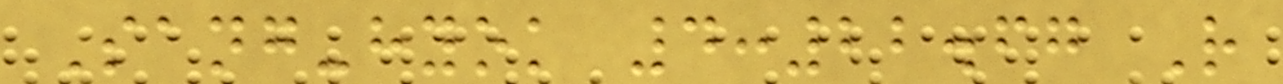Sang-hyok 4:22.67 R
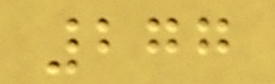277
